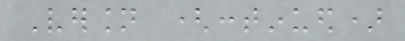Version (continued)
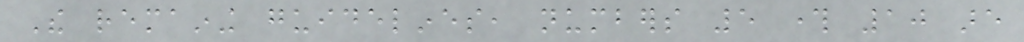The remaining guidelines, numbers 5 through 10 are
